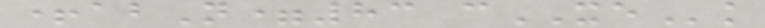+abN=83 cXEk
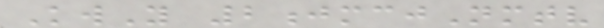KwY 2jmcjNmtv
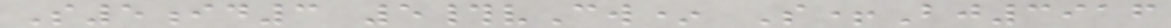S5id3 5#vCw* S+Bj3916
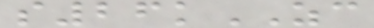s26kZC
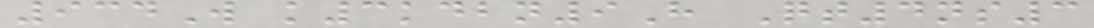934W k3kdbn9H Qt4ns3
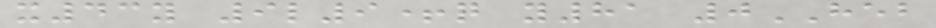x43y 9l9+q y81 0HEB
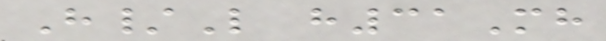H/L h31Mh
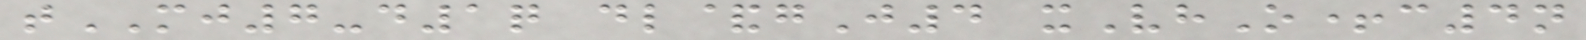tMJ7-d1q dl&gJ4 xVhO+c4n
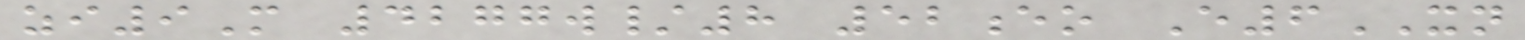zi9M 4277w/8 52eo E6XN
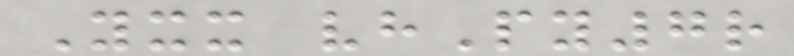Yxx vhPy7r
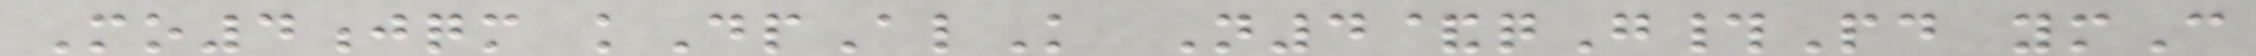Mo4jqm kDpAlK N4&qG#Pd ymC
